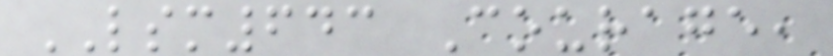LSM643 Courage,
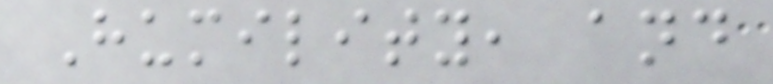Humility, and
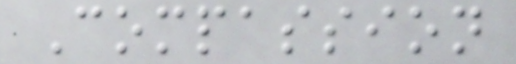Compassion
